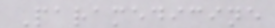Paramedicine
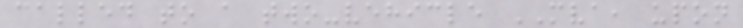called to a two-vehicle MVA, upon
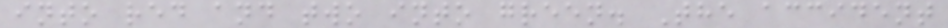into red and two into green. The accident
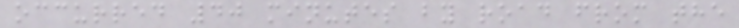occurred 40 minutes by road from the
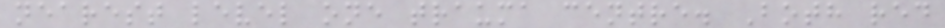nearest level one trauma centre. Both red
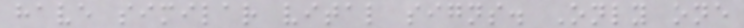have similar vital signs. Only one
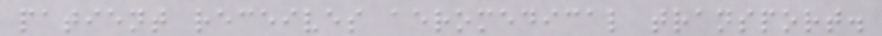patient receives aeromedical transport.
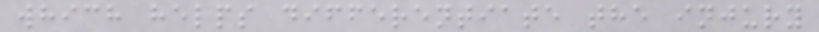which helps differentiate the injury
